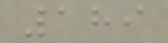189
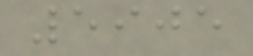5905
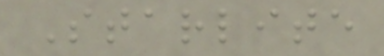Starlite
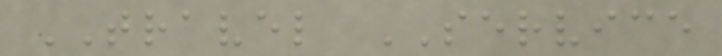TRAVEL SERVICE
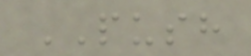PUSH
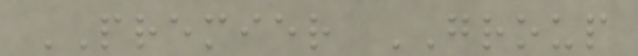PREMIER GROUP
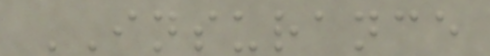INSURANCE
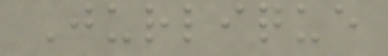Jurlique
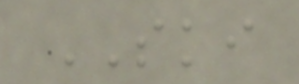SKI
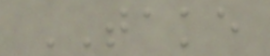TAKE
